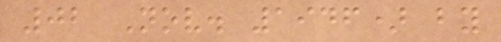02 Nov. 1946) by
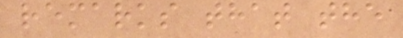remarks that the
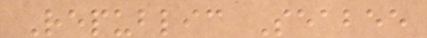Republic Seabee
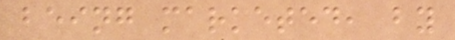being marketed, by
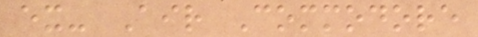ex- Air Commodore
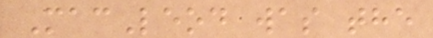MacLeod was the
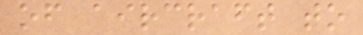of aircraft to
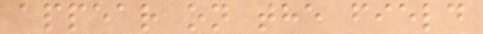appear on the field
